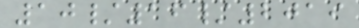10/16/2019
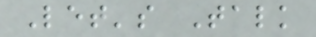Let's Talk
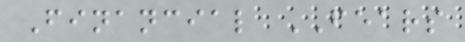Financial FEARS
